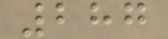287
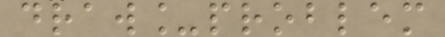draw_problem
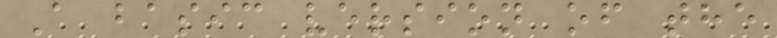A basic version of the
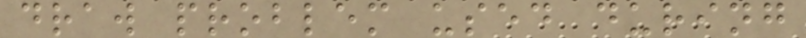draw problem used during
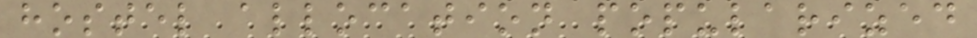hostel allocation popularized
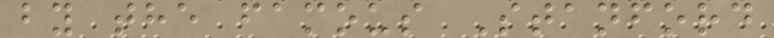by the famous Stanford
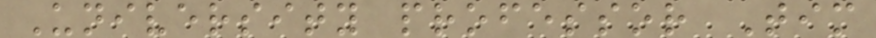University professor Tim
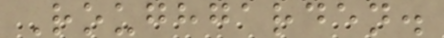Roughgarden.
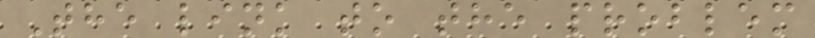The link to the problem
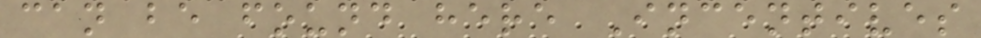can be found here Incentives
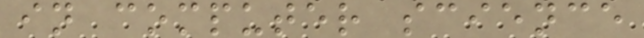in computer science
